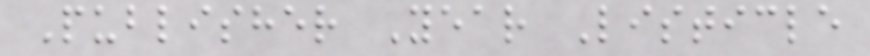Publisher Year Listicle
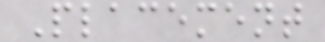Placement
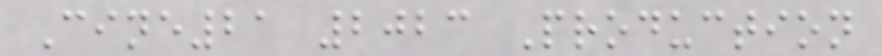Cine21 2023 Production
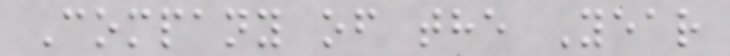Company of the Year
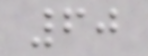60
